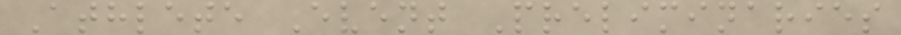Athlete Event Preliminaries
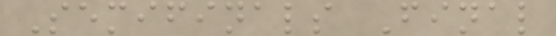Semifinals Final
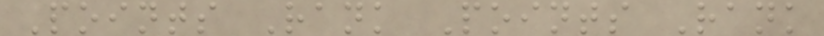Points Rank Points Rank
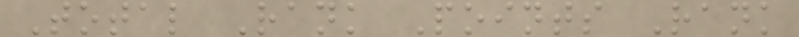Total Rank Points Rank
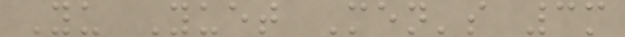Yu Yuet Men's 3m
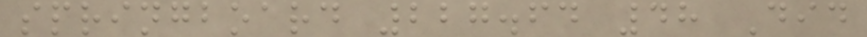springboard 227.64 48 Did
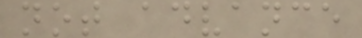not advance
